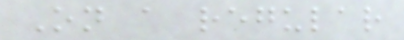On a regular
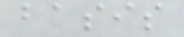basis
